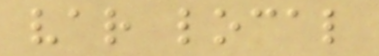var local
